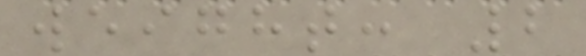weight: 2
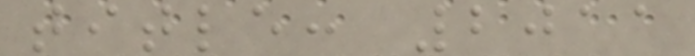title: 2011
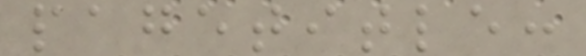pagetitle:
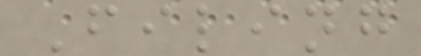Filing
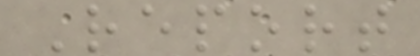Report
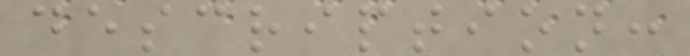description:
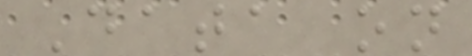Data on
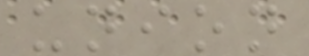union
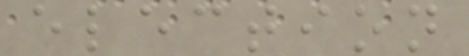election
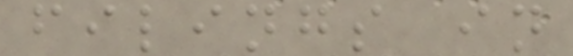filings in
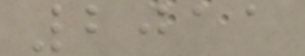2011
